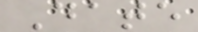Date
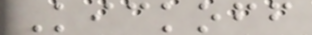Kickoff
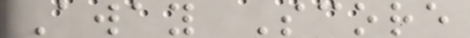Away Score
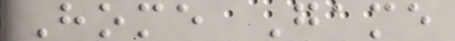Home Game
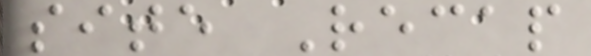site Recap
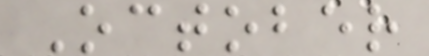October
